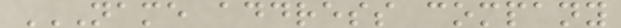NAME ADDRESS COMPANY
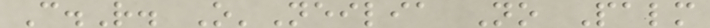C.R. O'Neilia No Palm
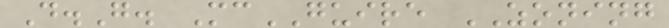D.G. McGUIRE ZONING
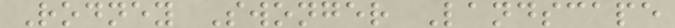Rodney Swonger Landscape
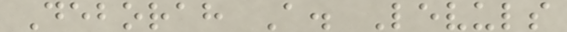Deborah A. Levuls
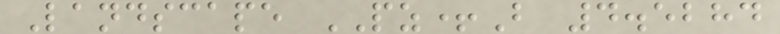Landscape PZ+B 4.5284
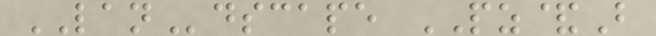LANdscape PZ&B
